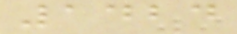1424
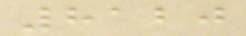8120
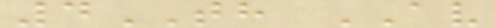4TH AV
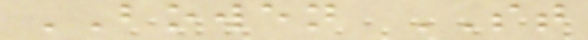BOWEN ST
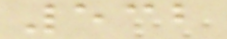532
